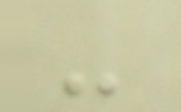-
